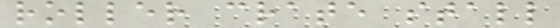roller crate stall
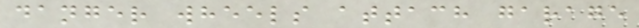danger wheels attach garage
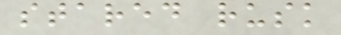stared rusk
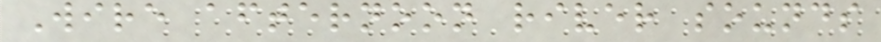Wire afternoon river sounds
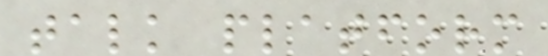talk platform
